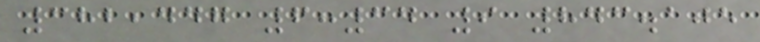382,447 6:34 9 843.105
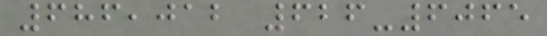686,012 626-6065
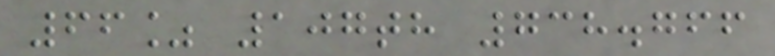66% 107th 738.766
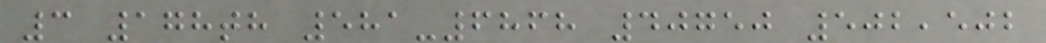3 178th 581-6868 40750 502,502
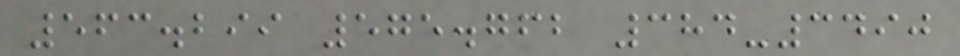563.299 575.762 384-3490
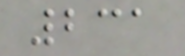231
